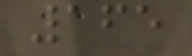165
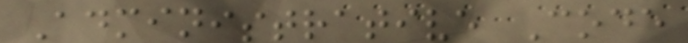Administrative Code
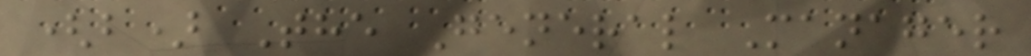(b) The General Manager
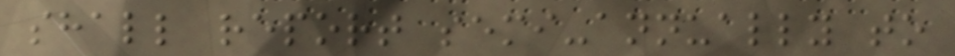shall report semi-annually to
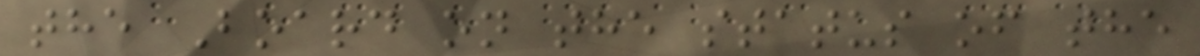the Board on the status of the
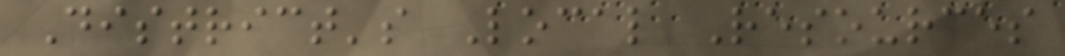District's Local Resources
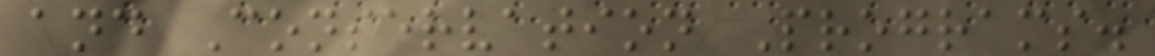and Conservation Programs.
